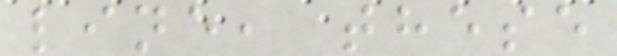line, these
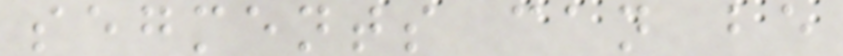segments can be
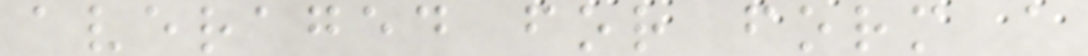averaged for form a
